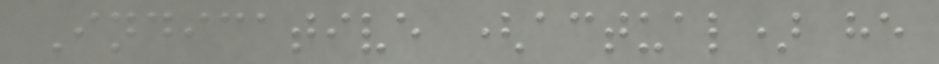Indicative (actual) he
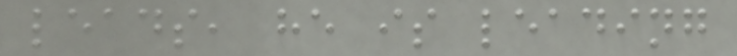leads, he is leading
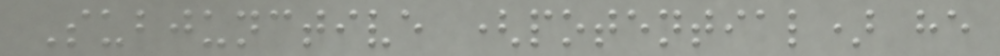Subjunctive (potential) he
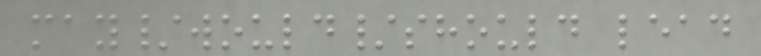may/would/should lead
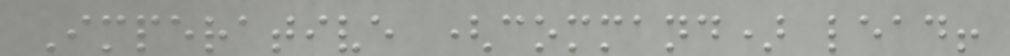Imperative (command) lead!
